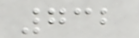732
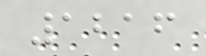1216
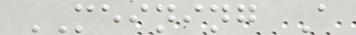MEINING A
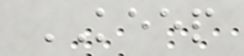KEEP
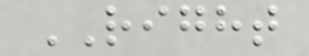RIGHT
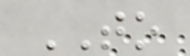TO
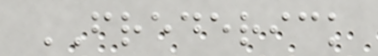FREDERICK
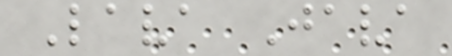Lava Java
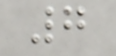7
